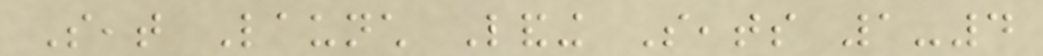Seat Launch Landing Seats 1-4
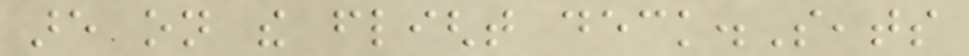are on the flight deck.Seats
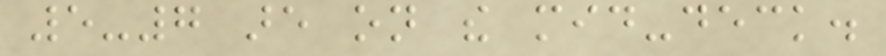5-7 are on the mid-deck.
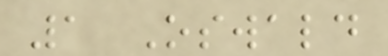1 Oswald
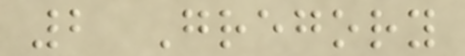2 Gregory
